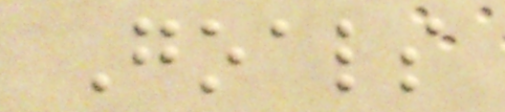Goals
